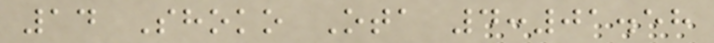14 Shoko Ota 4:01.58
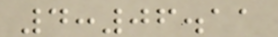4:06.11
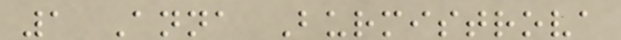1 Anna Burmistrova
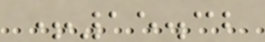+15.32
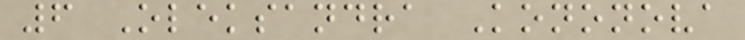6 Oleksandra Kononova
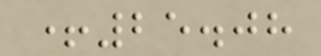+25.08
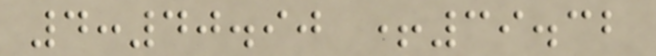4:40.90 +39.32
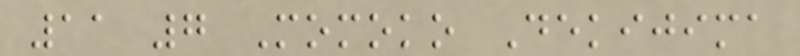11 7 Momoko Dekijima
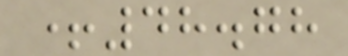+48.78
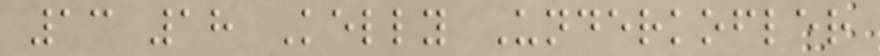13 18 Kelly Underkofler
